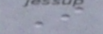I
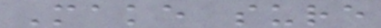Make sure
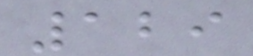129
